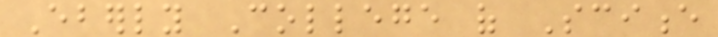Eberly College of Science
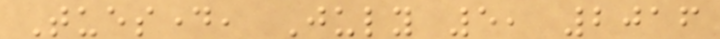Tuesday, July 5, 2016
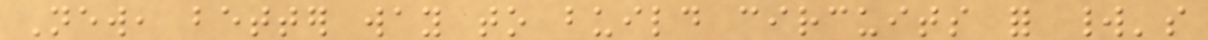New, better way to build circuits for world's
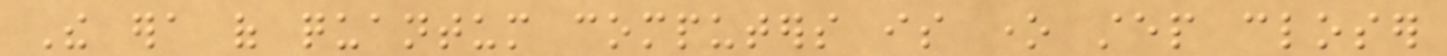The era of quantum computers is one step closer
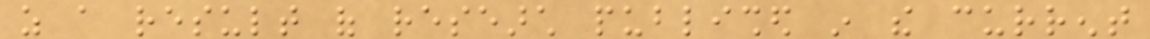as a result of research published in the current
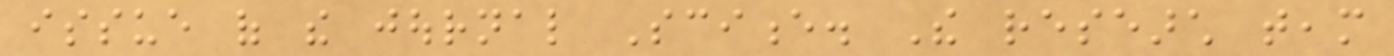issue of the journal Science. The research team
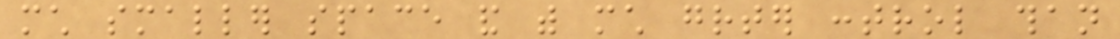much smaller space and with much greater control than
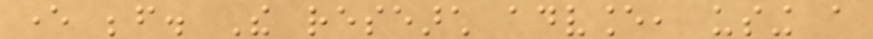ever before. The research advance, using a
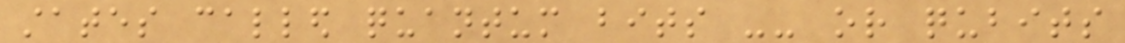states called quantum bits -- or qubits
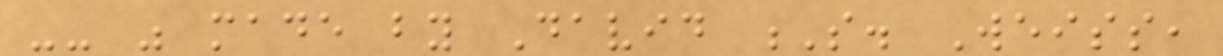-- was made by David S. Weiss,
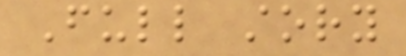Full story
